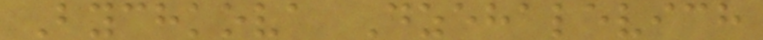Bychkova Dzehalevich
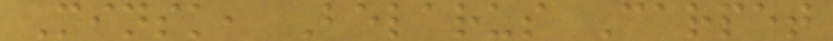Minsk, Belarus Carpet
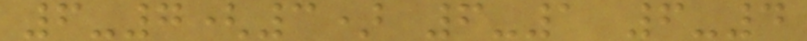6-7(3) 6-1 6-4
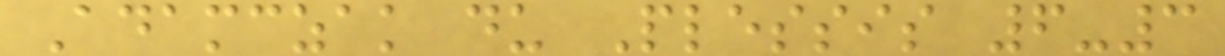Adamczak du Plessis 6-3
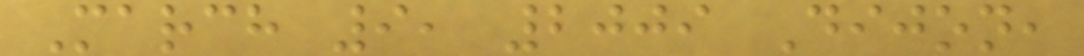March 9, 2009 Dijon,
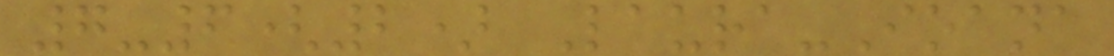7-6(2) Laura-Ioana
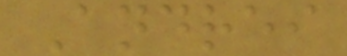Andrei
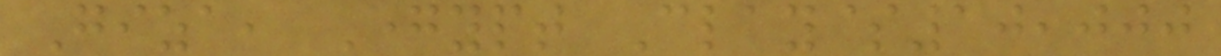Giza, Egypt Clay$10,000
